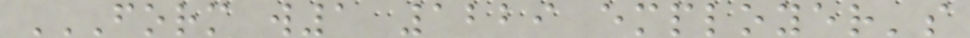FORM W1 1229 EMPLOYER'S
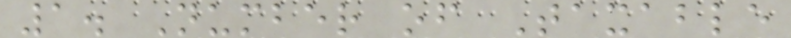1. Number of Taxable
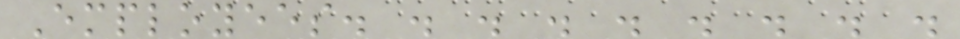Employees. . . . . . . . .
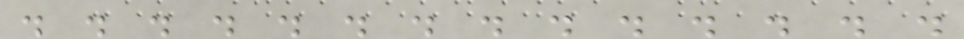. . . . . . . . . . . . . .
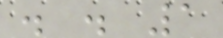. . 1
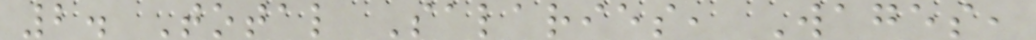2. Total Salaries, Wages,
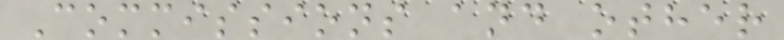Commissions and other
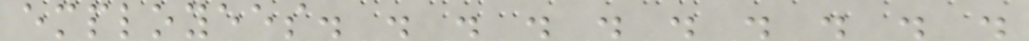employees. . . . . . . . . .
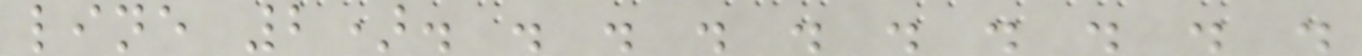line 2). . . . . . . . . .
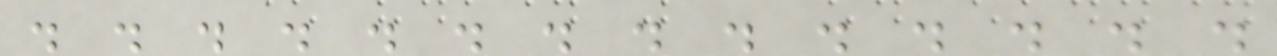. . . . . . . . . . . . . .
